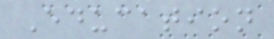Education
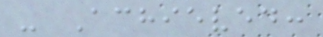- Achieved:
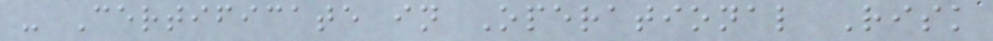- Certificate in Operational Risk
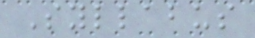Syllabus
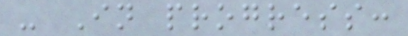- In progress:
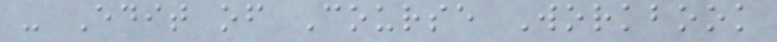- Edit of Course Workbook
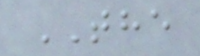THE
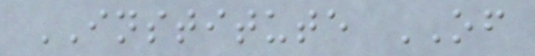INSTITUTE OF
